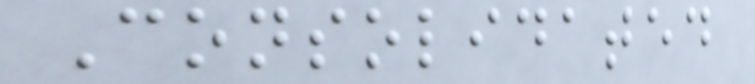Consolidated
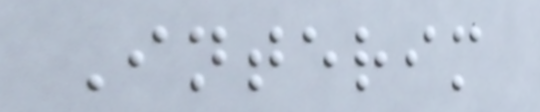Interim
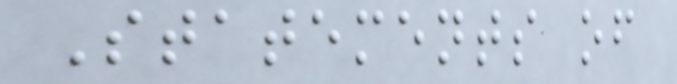Statements of
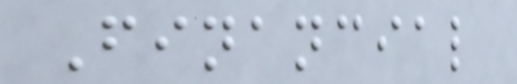Financial
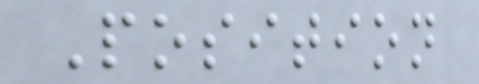Position
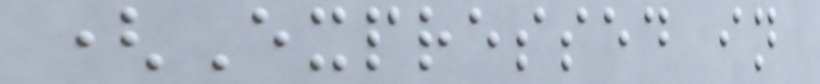(Expressed in
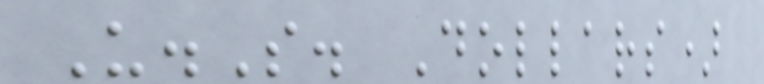U.S. Dollars)
